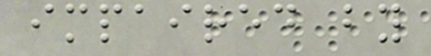impaired by
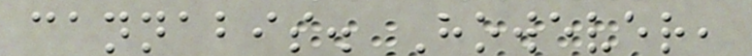cannabis. However,
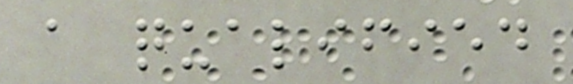a qualified
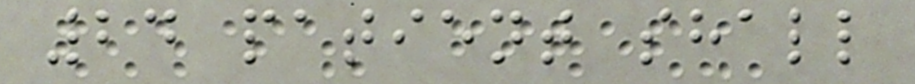24 patient shall
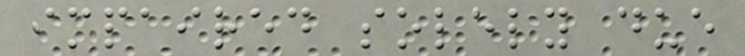impaired solely due
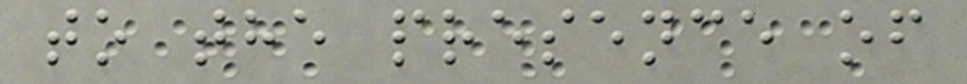to the presence of
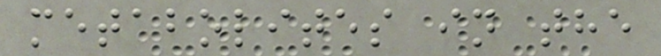metabolites in the
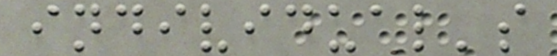individual's
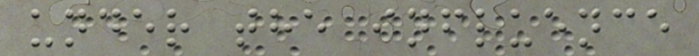under the influence
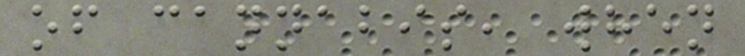of cannabis, when
